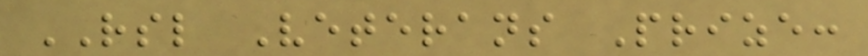RSL Veterans Prize:
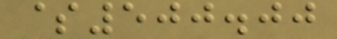$500.00
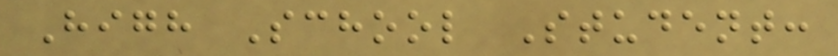High School Student:
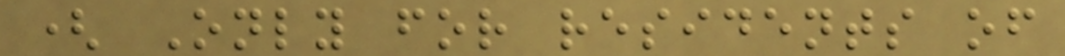( Only for residents of
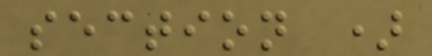section )
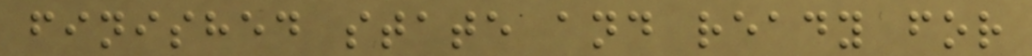finished state and ready for
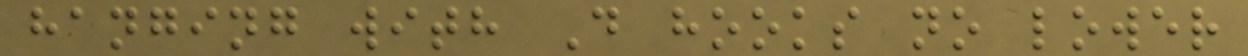hanging with D hooks no lower
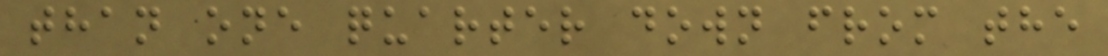than one quarter down from the
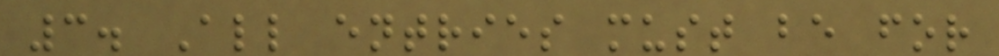3. All entries must be for
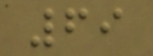69
